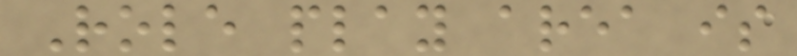Role play area is
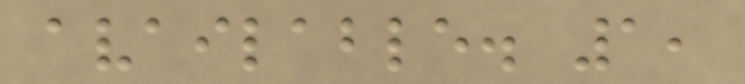available. 1,
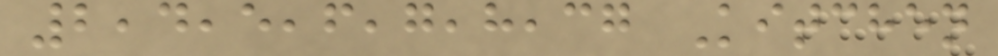2,4,5,6,7,8,37 Kitchen
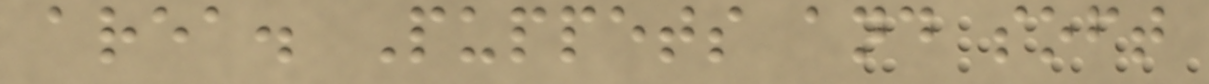area. Puppets and soft
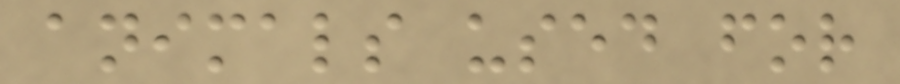animals used for
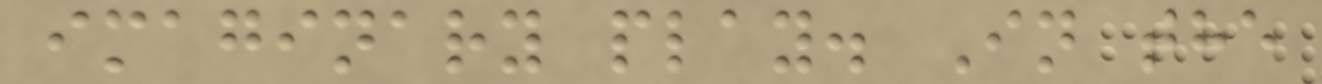imaginary play. In the
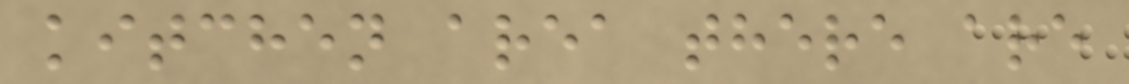kitchen area there are
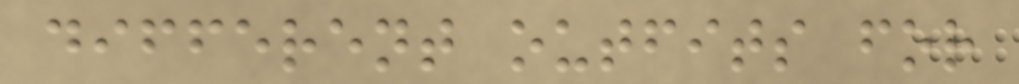different outfits for
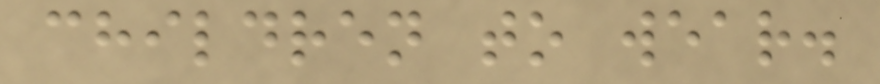children to wear.
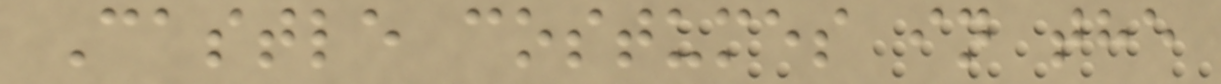Castle costumes in the
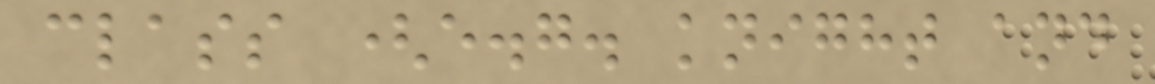class (e.g. knight and
